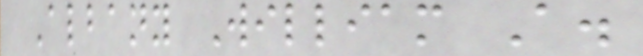Albany William A.
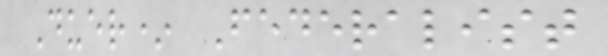Duer* Federalist
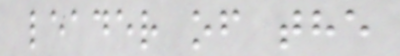leader of the
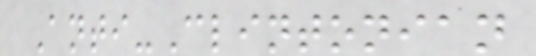Anti-Clintonian
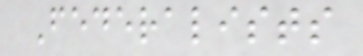Federalists
